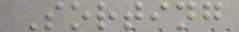Sorting
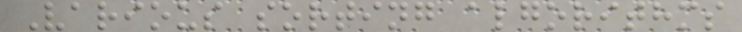Various sorting algorithms
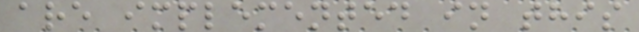are implemented in this
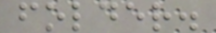folder.
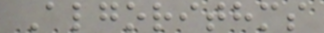Algorithms
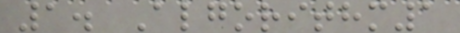1. Algorithm1
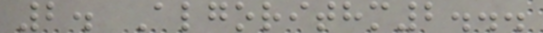2. Algorithm2...
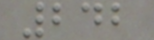242
